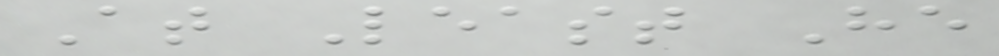At Least He
